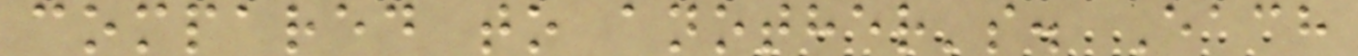compared to another's. Each
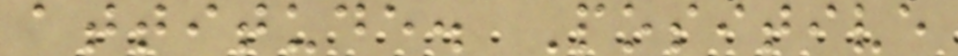attitude. Positive
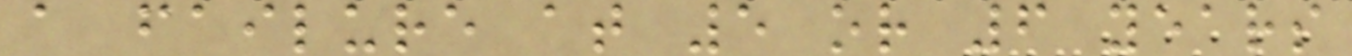a failure at 5 or 6 years
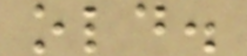old.
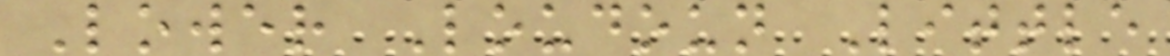Lower Loudoun Little
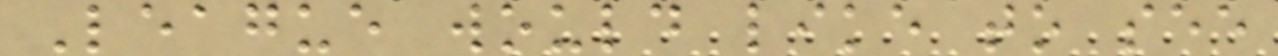League would like to see
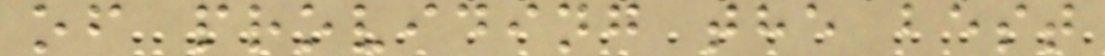of providing the best
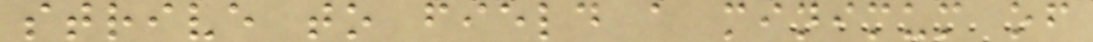strive to field a minimum of
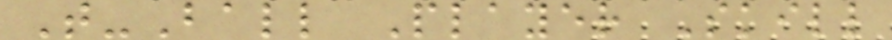T-Ball Player Skill
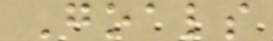Goals
